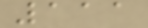111
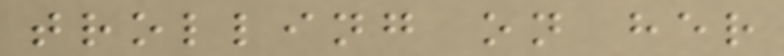trolling on her
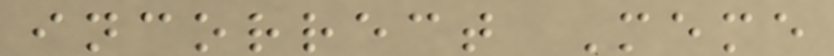incorrect Meme
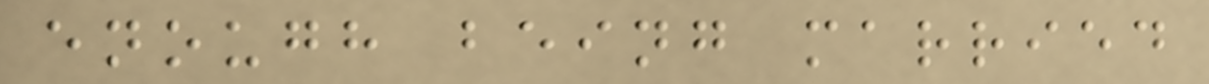enough being married
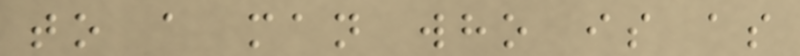to a man who is as
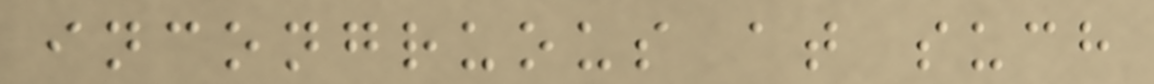incongruous at such
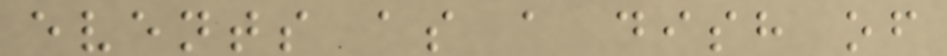events as a dish of
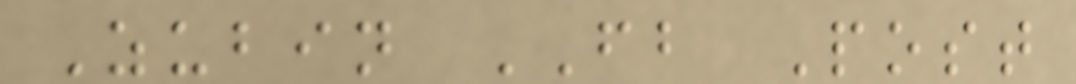Zubin FB Post
